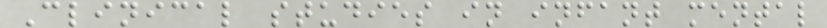Clinical studies in infant mental
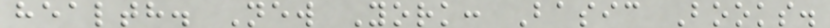health. New York: Basic Books.
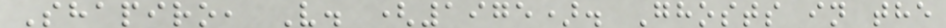Shapiro, V. (1975). Ghosts in the
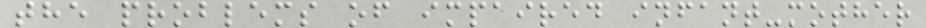the problems of impaired infant-mother
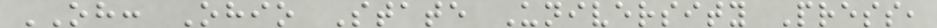OH: Ohio State University Press,
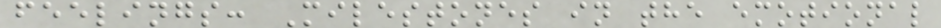feelings: Milestones in the emotional
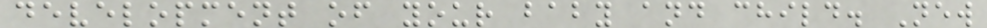development of your baby and child. New
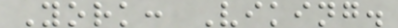York: Viking.
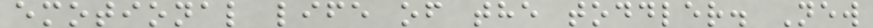emotional life of the toddler. New
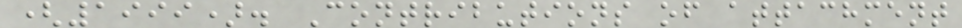(1999). Contributions of attachment
